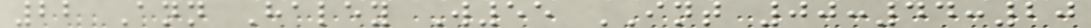22 Ann Haley W55 INT 00:44:20
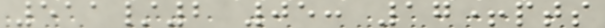511/2 05: 17+pts
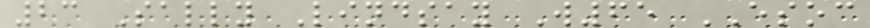23 Sally Lindsay W65 ESOC
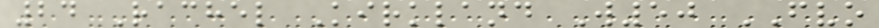24 Rachel Kirkland W50 FVO
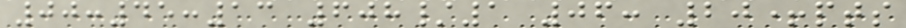00:45:13 608/1 06: 20+pts
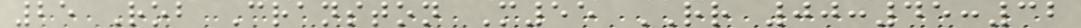25 Rob Cranston M55 RR 00:45:32
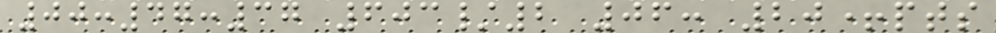00:47:37 603/2 06: 20+pts
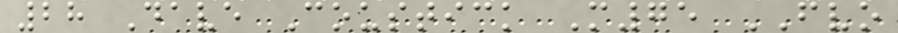28 Dave Coustick M75 FVO
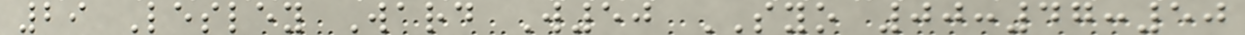29 Lesley Ward W50 SYO 00:47:50
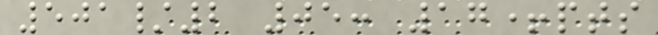501/2 05: 17+pts
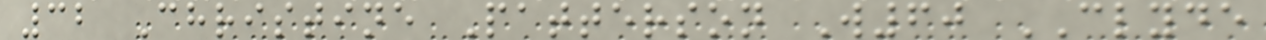32 Christine Patterson W60 CLYDE
